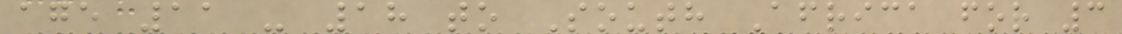age 11 - 18 to South Africa for 3
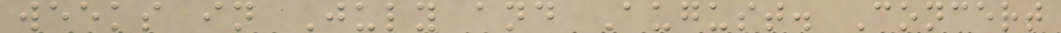weeks in July and August. Concert
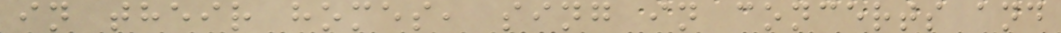in their homes, sing in concerts and
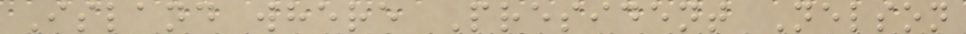Island where President Nelson
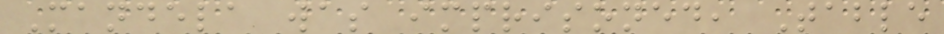Mandela was imprisoned, Table
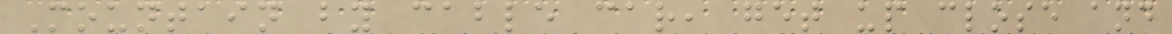Mountain by cable car, get up close and
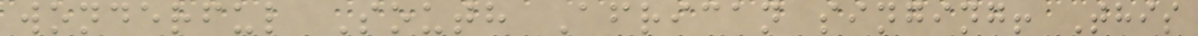wonderful South African singing! This
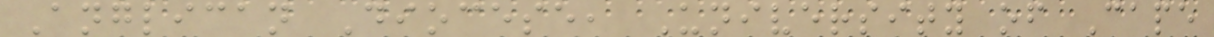Anglican Diocese, University of Cape
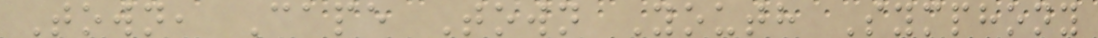Town, Cape Town Youth Symphony
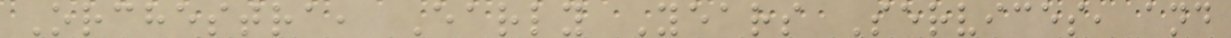Orchestra, Early Years Services, and
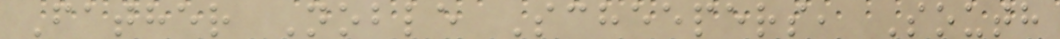Father Noble Scheepers, South
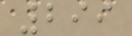299
